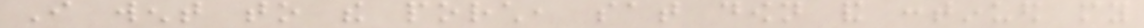I went to the porch, sat down and continued my
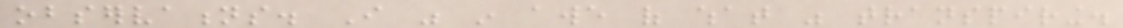observations. I was in awe of what was transpiring.
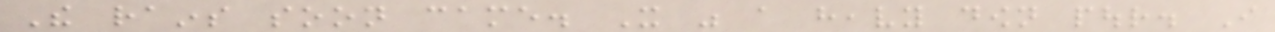The rains soon came. It was a heavy down pour. I
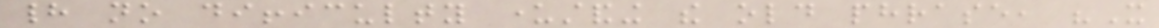had no difficulty understanding the old phrase, "It
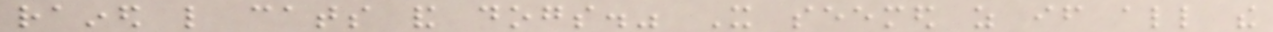rained like cats and dogs." It seemed as if all the
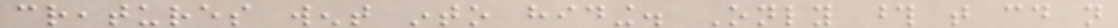creatures went into hiding. Only those that could not
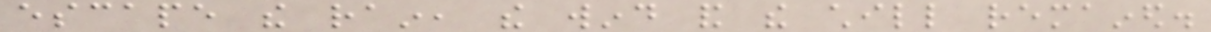escape the rain, the wind and the chill remained.
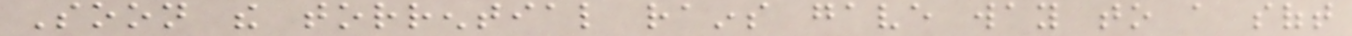Soon the torrential rains gave way to a soft
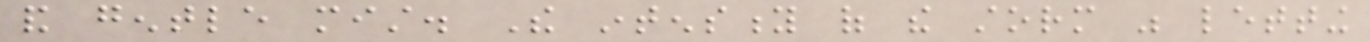and gentle mist. The intensity of the storm was letting
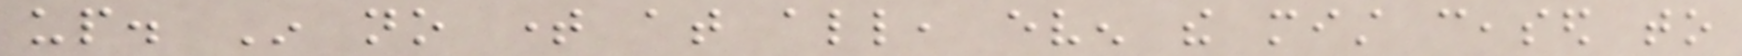up. In no time at all, even the mist ceased to
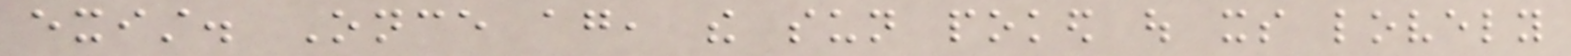exist. Once again, the sun poked out its lovely
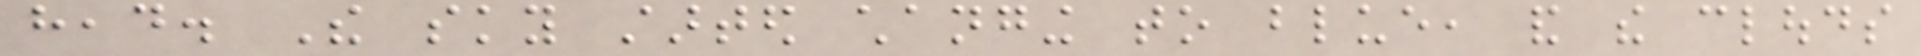head. The sky started changing to blue, and the clouds
